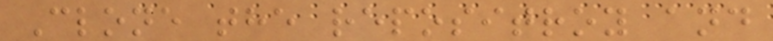Clone the repositroy and
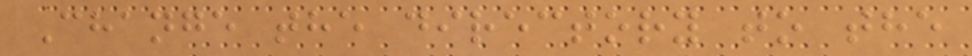Change the directory to the
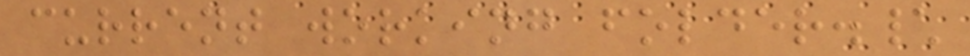current working folder.\
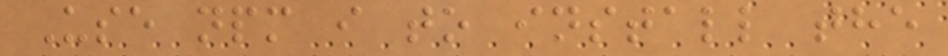Use npm i to install the
